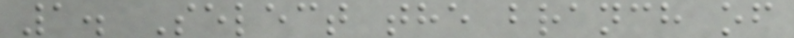1. Select the branch of
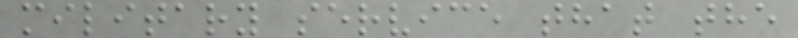military service that the
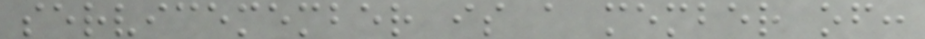servicemember is a member of:
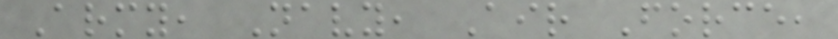Army, Navy, Air Force,
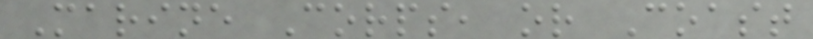Marine Corps, or Coast
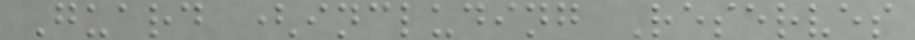Guard (including Reserves
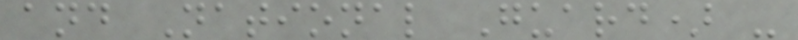and National Guard) -
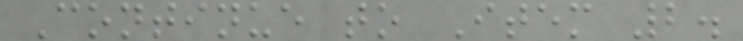Continue to Item 2.
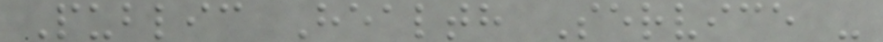Public Health Service -
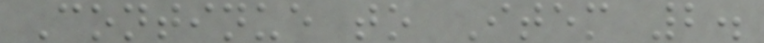Continue to Item 2.
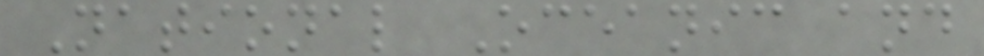National Oceanic and
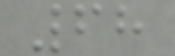68
